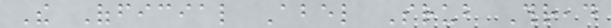The Official Abel Srub Thread
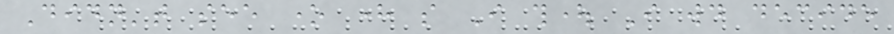Didn't see one here so I thought I would decide
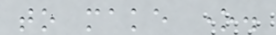to make one.
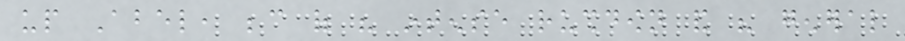up Abel, because of his intense rushdown and his general
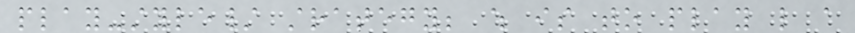play-style/ strategy; which is to play like a
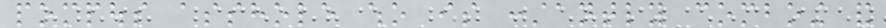pompous asshole who is constantly comboing and
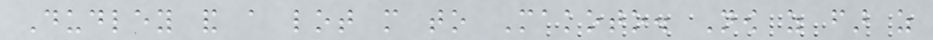Dudley and a lot more to Makoto. Now as far as
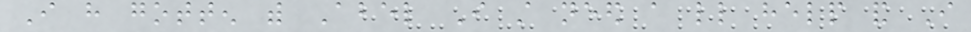I have gotten with Abel I still need a little help and I
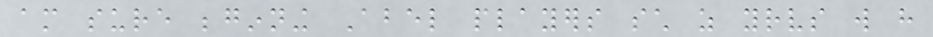am sure beginning Abel players such as yourselves will have
